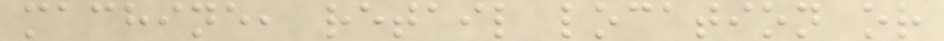machine, retail location or
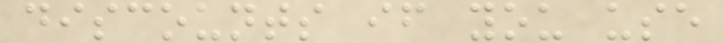discounts if you use
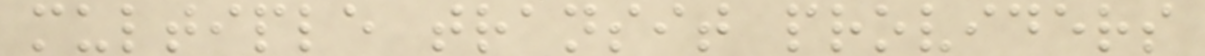multiple transit providers
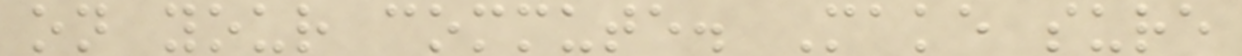on your commute. Make sure
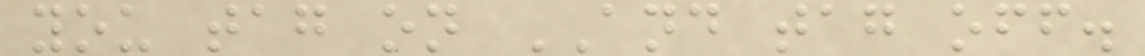you tag on AND tag off.
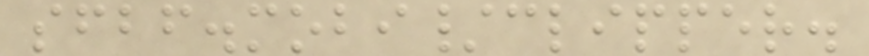sfbf.mobi/clipper.
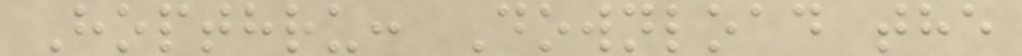Hopthru: Download the
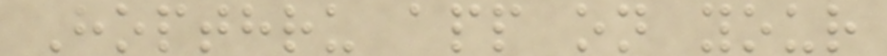Hopthru app on your
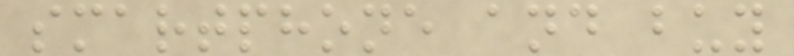smartphone and buy
